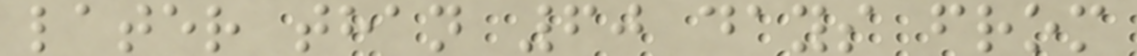later than 60 days from
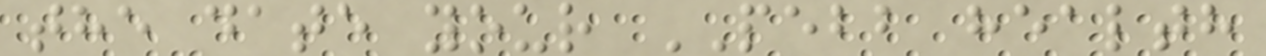the date your PEBB health
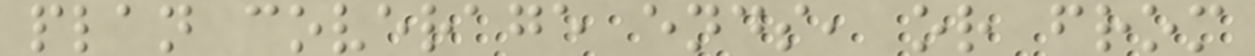plan coverage ends, or from
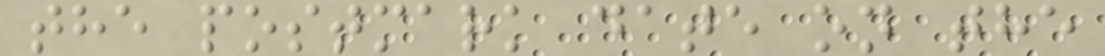the postmark date on the
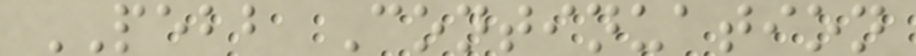PEBB Continuation
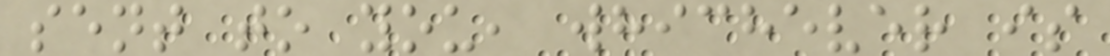sent to you, whichever is
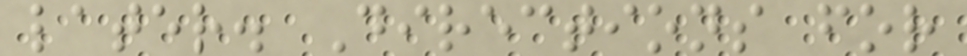later. Directions for
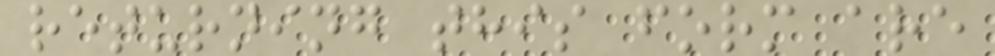returning this form are
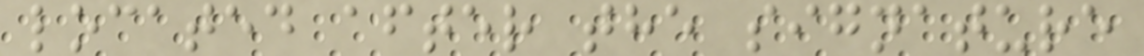located after the signature
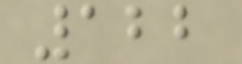122
